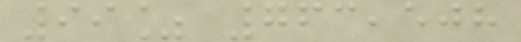99% 763,508
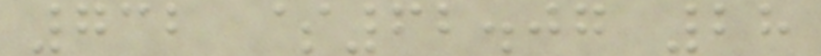732 $62.07 28
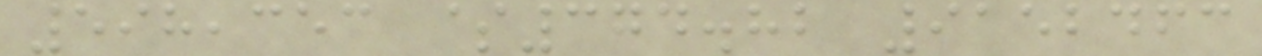598,353 $374.82 9152463
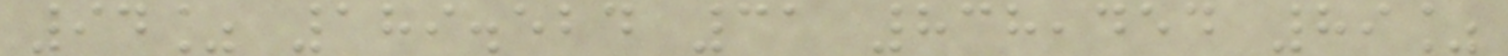94% 189.524 31 838,454 89%
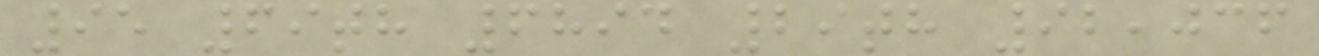95 69th 6894 29th 92,036
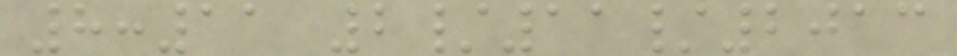8:11 2/11/2013
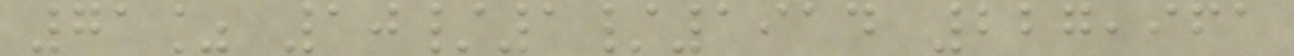71% 10/1/1914 227,961
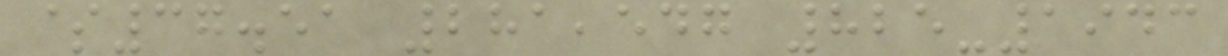$37.51 281,547 825-1943
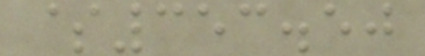$353.50
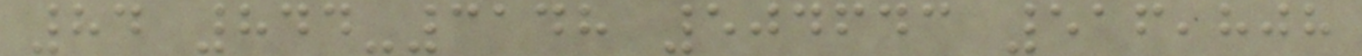84 844-3148 504643 516,808
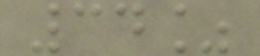34%
